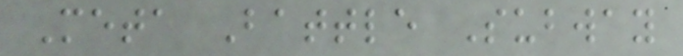Meta Battle Subway
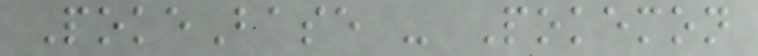PokeBase - Pokemon
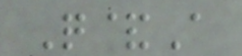Q&A
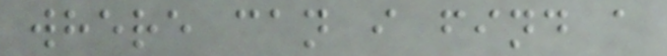where can i find a
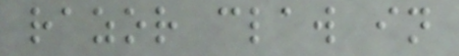razor claw in
